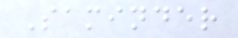Saminder
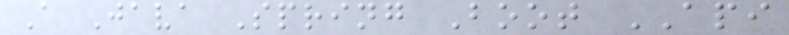A Java Spring Boot API
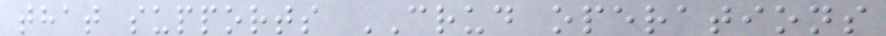that supports CRUD operations
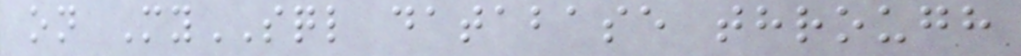on MySQL database through
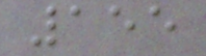155
